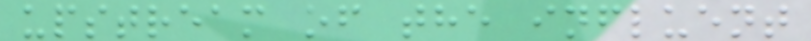upstream of the influent
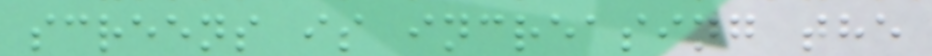screens is increasing the
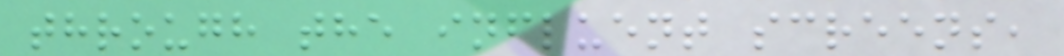through the influent screens,
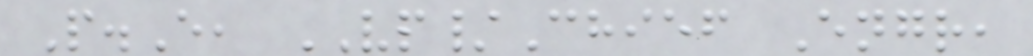P.E, VP/Chief Engr,
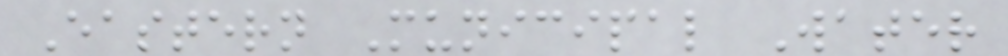Eastern Municipal Water
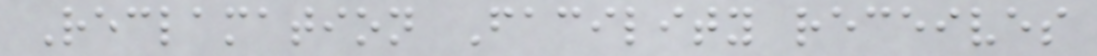Reclamation Facility receives
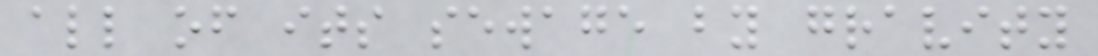all of its sewage by gravity
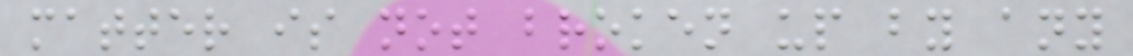matter is not broken up by any
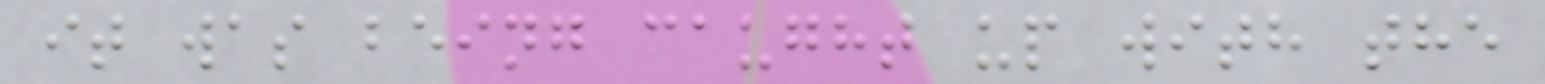it was being caught up with the
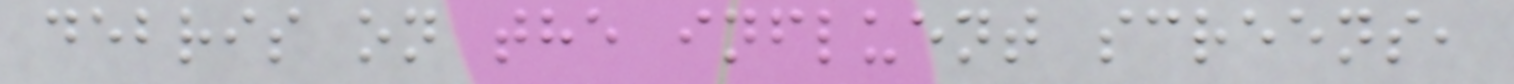debris on the influent screens,
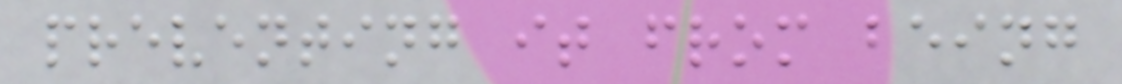preventing it from being
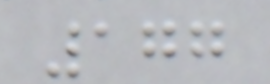177
